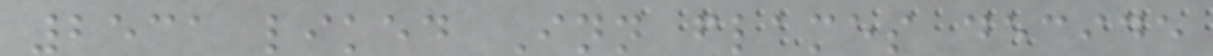2531 liked Inn flames decide
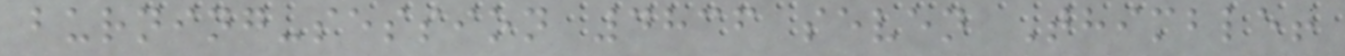burning-session 4836 seven Thimble!
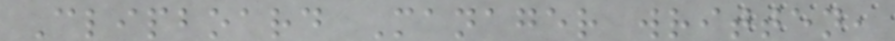Clipboard Manager written,
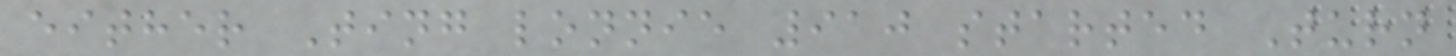either Ting lonnie 910 started Turn
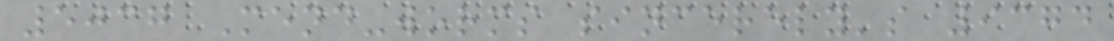5037 Mend-worms sincerely's 9374
